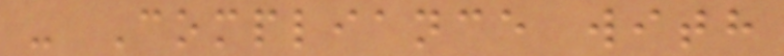- Compliance with
